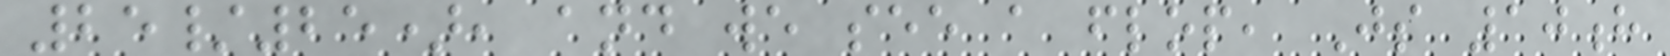25/25), and we see a flop, Js 10h
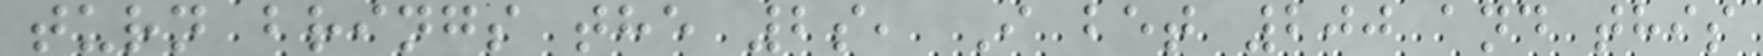turn brings the 2s, I bet 200 and this
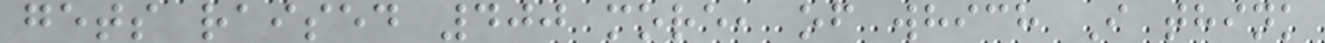gets raised 400 more, of which I think
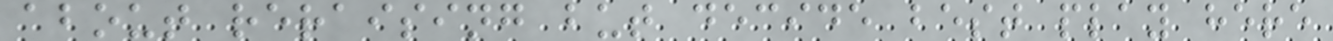about reraising but decide best play here
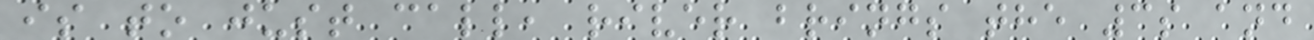is to just call, river brings the 3s and
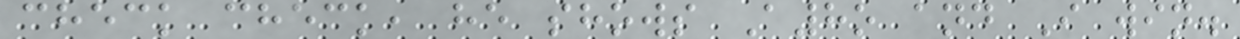check check, he shows A8o and I win.
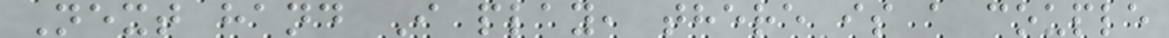Next hand I play, there is a couple
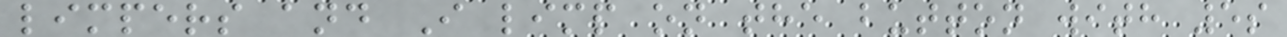limpers and I limp on the button with 5s
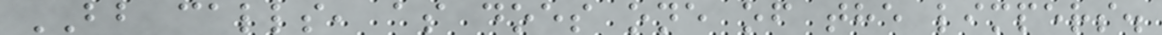BB calls, as does one of the limpers.
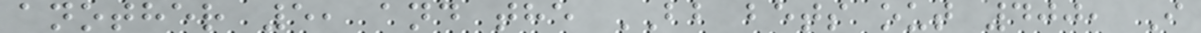another 5, and the BB bets out 400, I
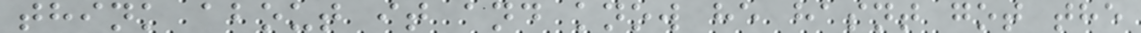think about it and know he hasnt got the
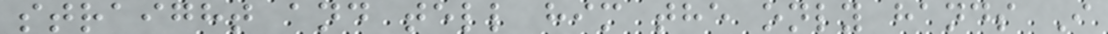straight and tell him the only hands I
